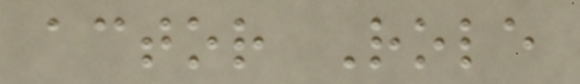actor Role
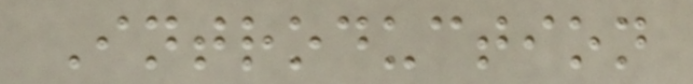Introduction
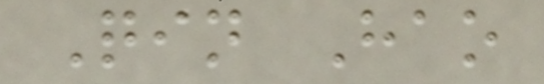Qin Hao
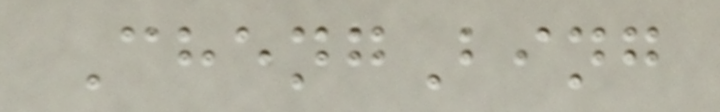ChengBing
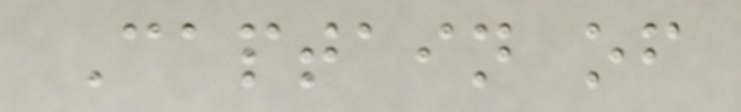Captain of
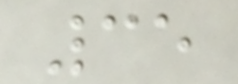35
